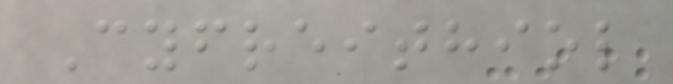Cyfreithiol
